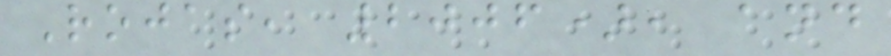Rojas, 2006), and
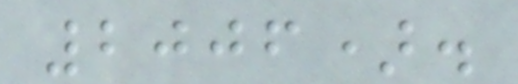2006).
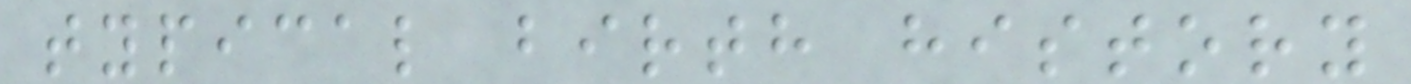typical birth history
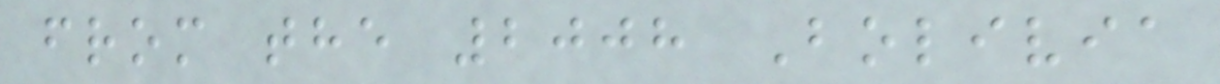from the 2008 Bolivia
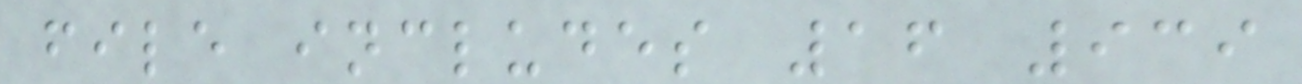file includes 16 939
